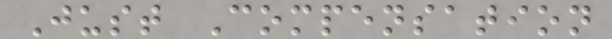Just Compensation
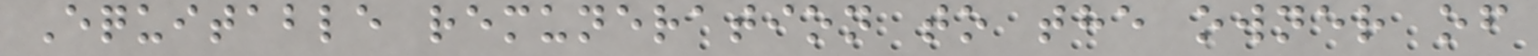Equitable remuneration to the owner of
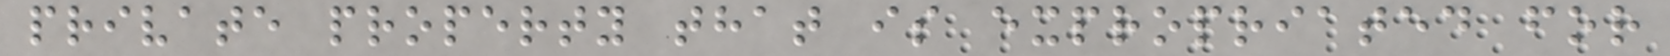private property that is expropriated for
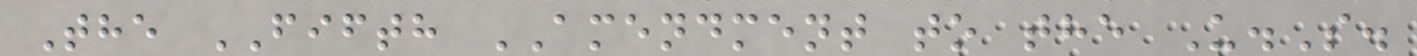The FIFTH AMENDMENT to the U.S.
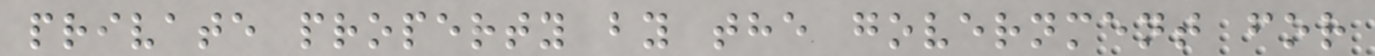private property by the government for
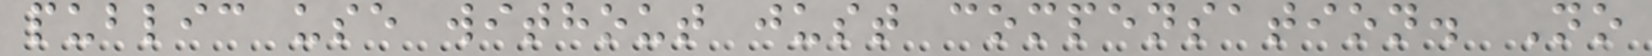public use without just compensation. No
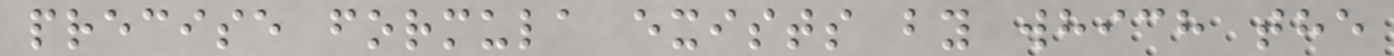precise formula exists by which the
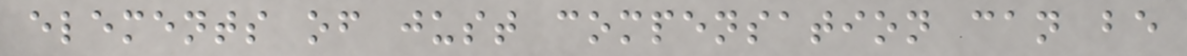elements of just compensation can be
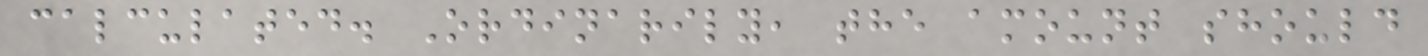calculated. Ordinarily, the amount should
